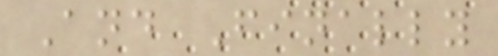And Finally
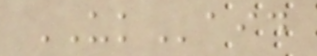UKaid
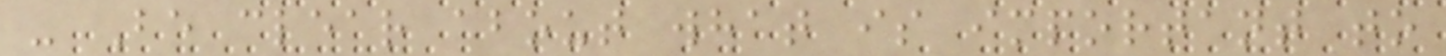- Be clear about what is important to
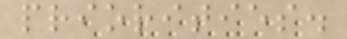priorities.
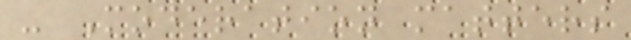- Moderation matters
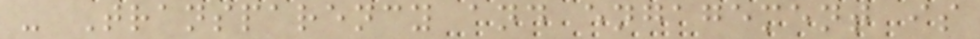- Transparency and engagement is
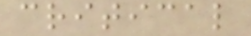critical
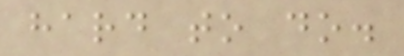hard to do.
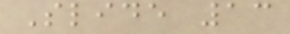Slide 13
